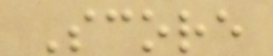Score
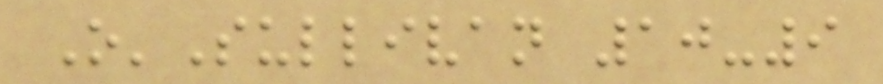O'Sullivan 10-9
